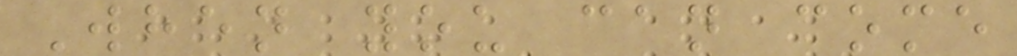When you can come
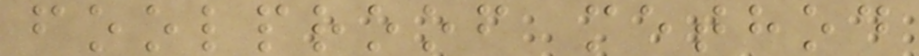foolproof method
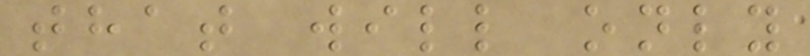that will only
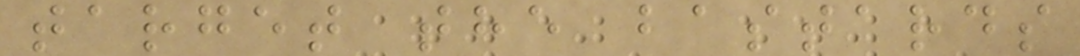target the bastards
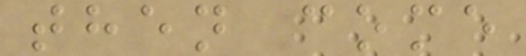then come
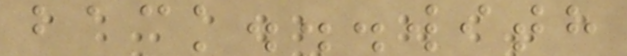back...with
